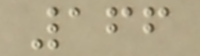166
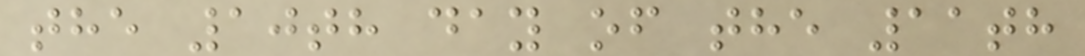the 10th day of the 11th
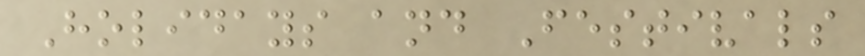Holidays and Festivals
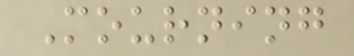Mourning
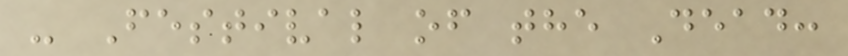- Festival of the Dead:
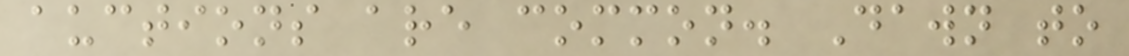auctions are common. Dawn to
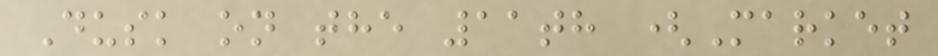Dusk on the 11th (Market
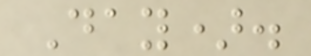Day).
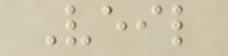Veil
